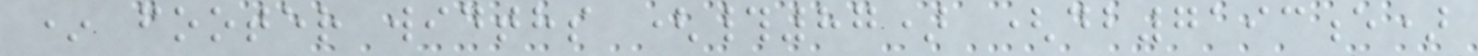* footer widths (#87) (db7193e)
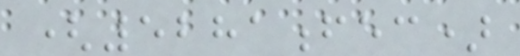(5281fec)
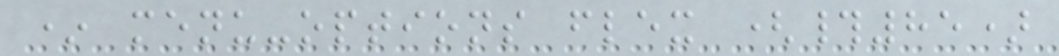* menu-options flex (#85)
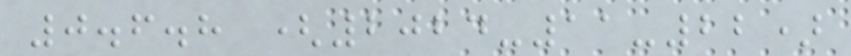0.6.8 (2024-11-22)
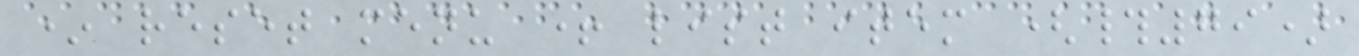* reset menu + list item (#79)
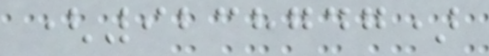(9238747)
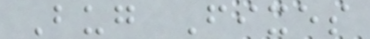Bug Fixes
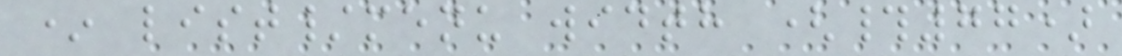* list/menu width (#77)
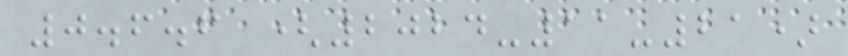0.6.6 (2024-11-21)
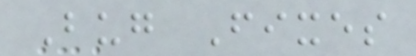Bug Fixes
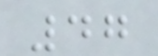47
